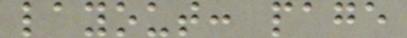layout: page
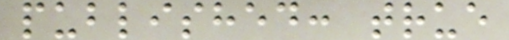published: true
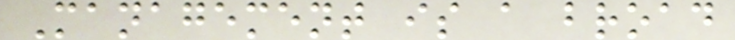Management is a broad
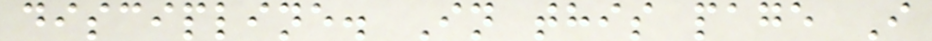discipline. In this page I
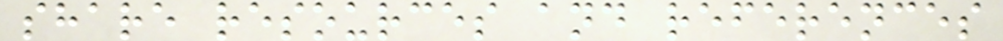share resources and references
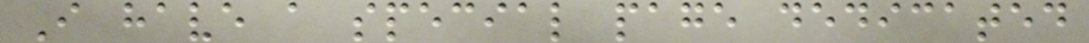I have a special page dedicated
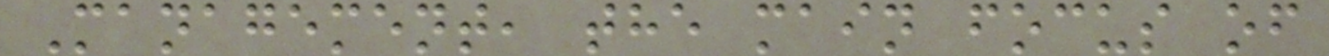Management, the main focus of
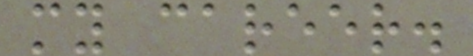my career.
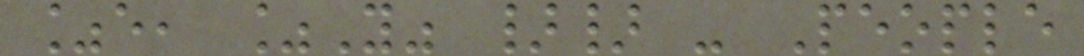%e, %Y" }} - People
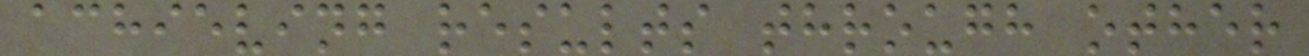achieving results through other
